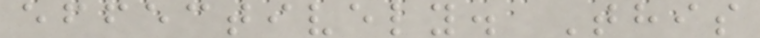effectively. This
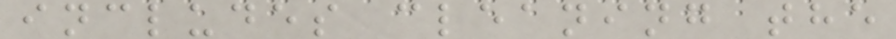includes cleaning the
